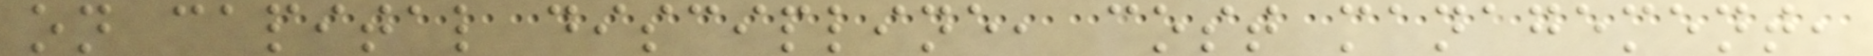on capital discipline, cost management,
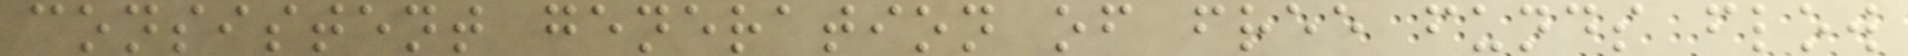consistent generation of free funds flow
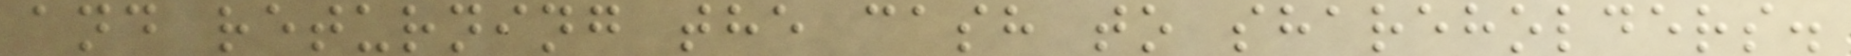and returning the cash to shareholders.
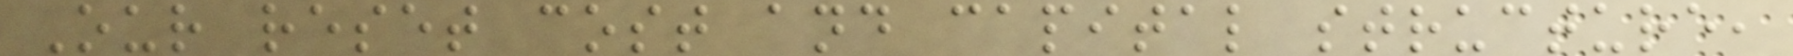Our reset cost and capital structure,
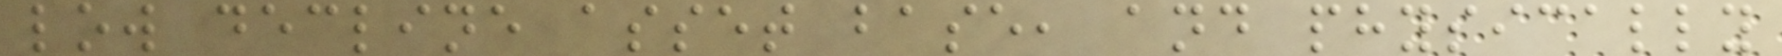low decline asset base, and physically
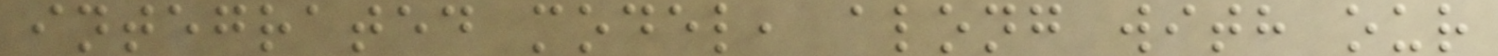integrated model, along with our
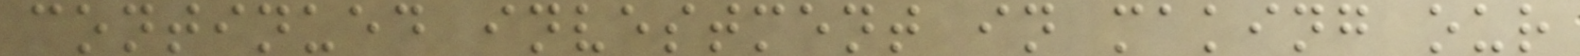continued investment in making our
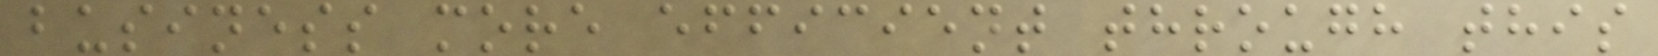business more efficient through this
